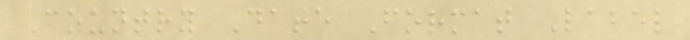Country Date Format Label
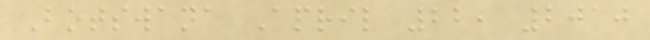Botswana April 22, 2010
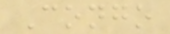Congo
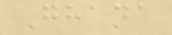Ghana
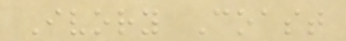Ivory Coast
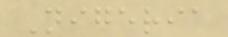Nigeria
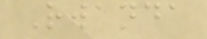Rwanda
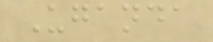Uganda
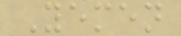Yemen
